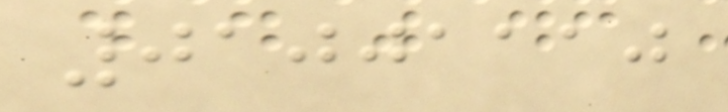01001110
